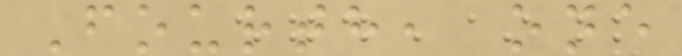Fourth, one
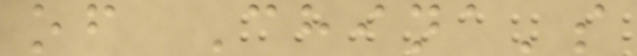of China's
